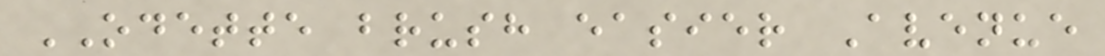ODETTE brush easier Avenue
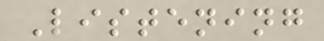Listening
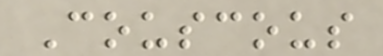Couscous
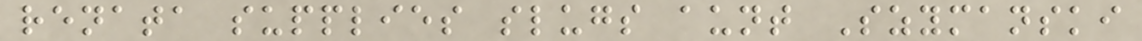renata supplies slugs aunt Szymanski
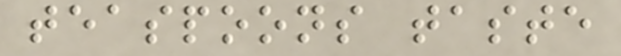teaspoons taste
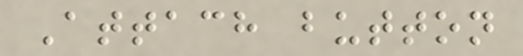Attach button
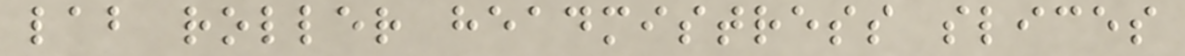lab roller headmistress slices
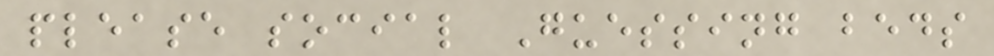please social Guessing beds
